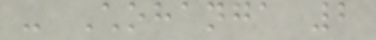- Chohanga 2
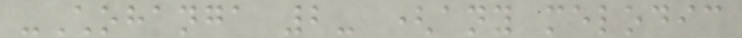-Chohanga 2- (any melodic
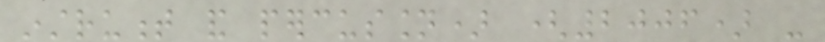instrument and percussion) (2006) -
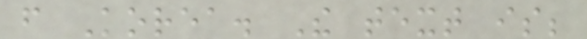from Korea. The text is;
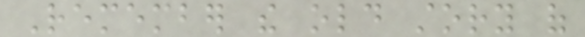Remember the old story of
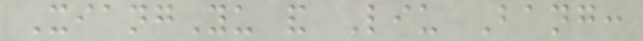XiangYu and Liu Bang:
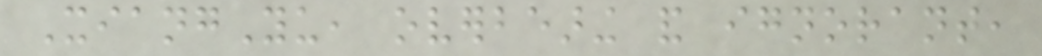XiangYu, overbearing and ignorant,
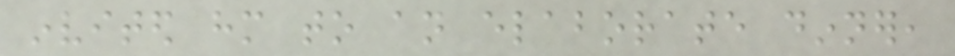invited him to an elaborate dinner,
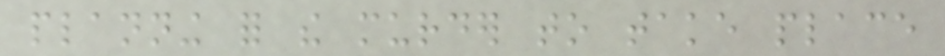planning for the murder to take place
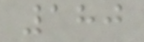180
